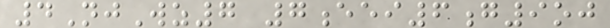4NjWz7 7eei6g9oj
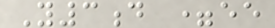Y3d =ee
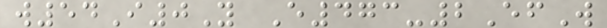w54I0Y E473-2EfW
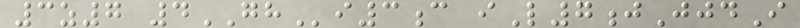3z7 4GHi3c iL7jJjdI
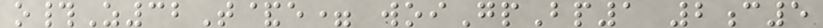o#Z32T&e= woiGpBp1 2c5
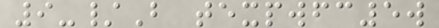9-/B texpwfc5w
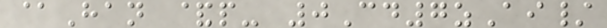@Han &p- 0Cd7zAi/
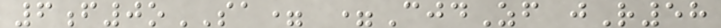6f0oSA= =CjdZf jR58
